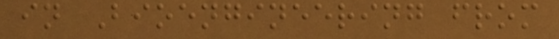in Bioengineering from
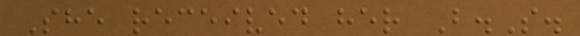She received her B.S.
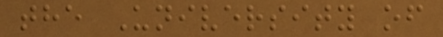the University of
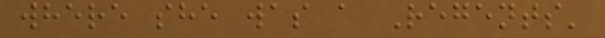where she was a Regents'
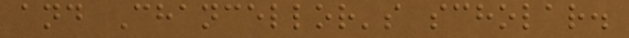and Chancellor's scholar.
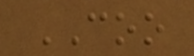COO
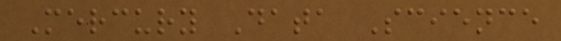Mercury Data Science
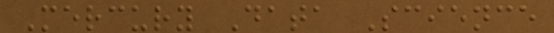Mercury Data Science
